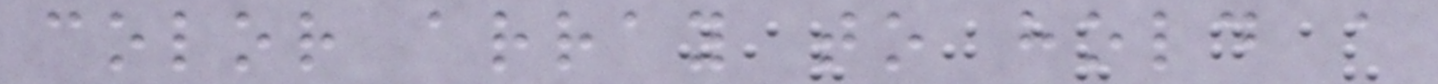color array to hold a
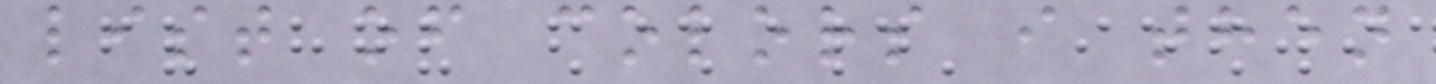list of colors i then
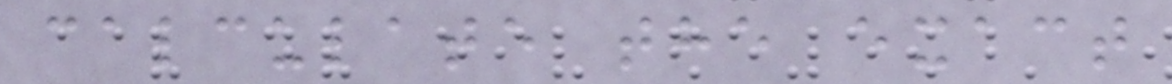calculate the exact
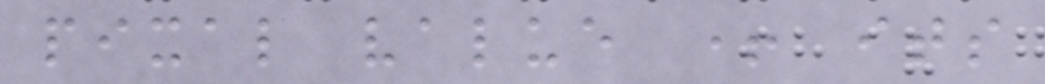pixal value + its
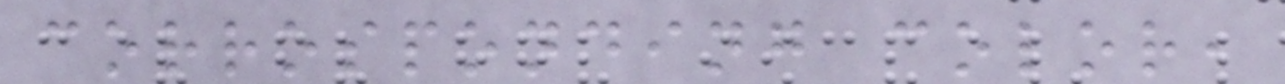corrosponding color,
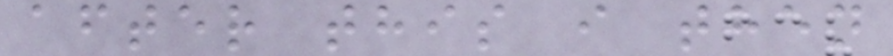after this i then
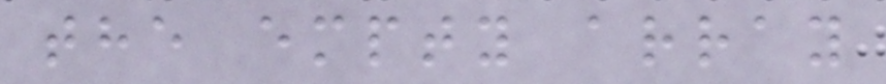the empty array
